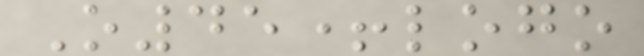O45+logo
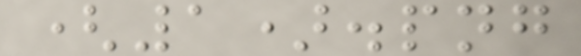(1).png
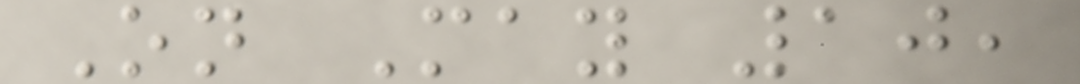On May 10,
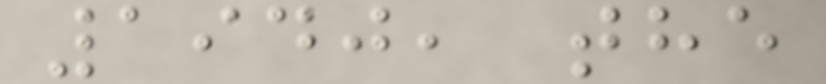1940, the
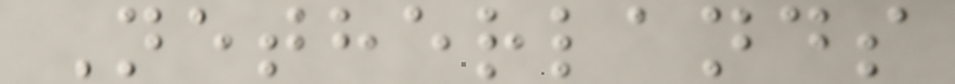Netherlands
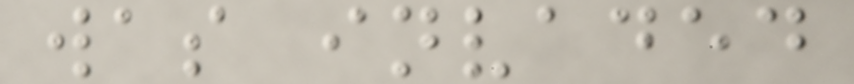was invaded
